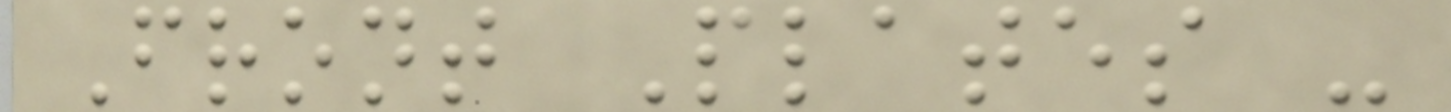Front Plates -
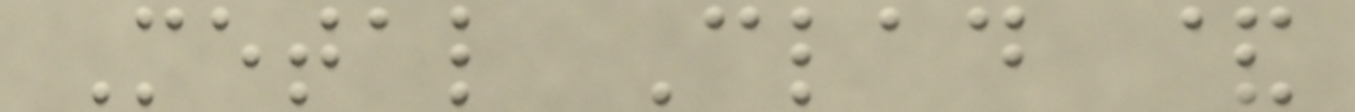Metal Clad &
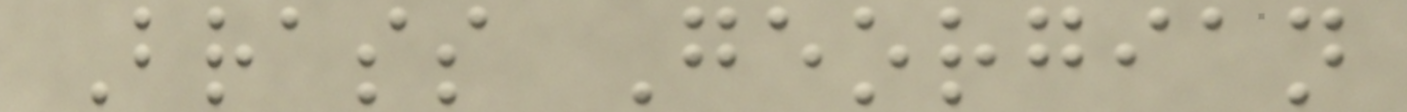Brass Georgian
